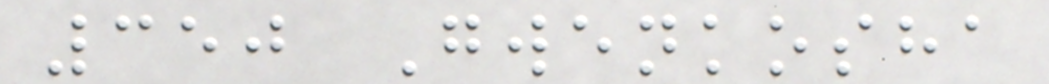350 Gwenkosha
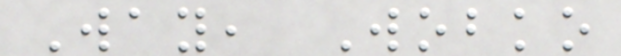Way, Wobko
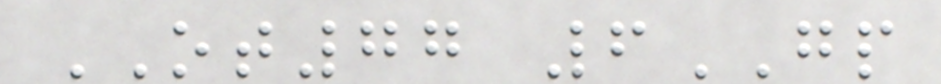OT77 6GP
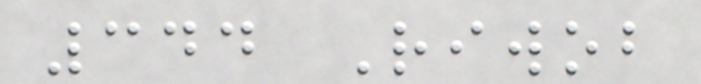344 Riwob
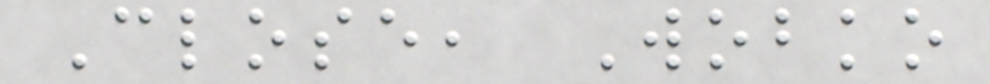Close, Wobko
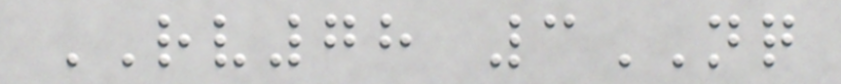RV78 3NQ
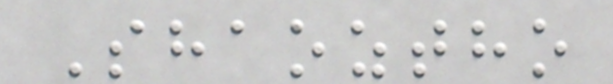Shaoztho
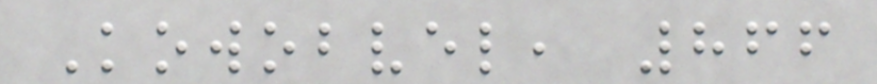Kowobvel, 866
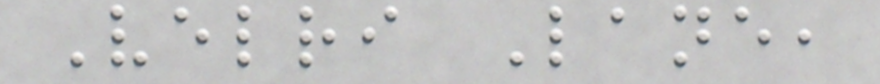Velri Lane,
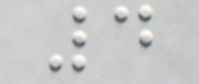4
